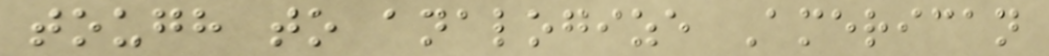tough to analogize American
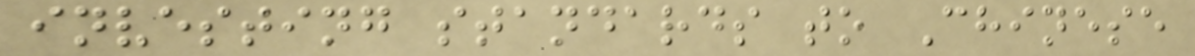investing standards to Chinese
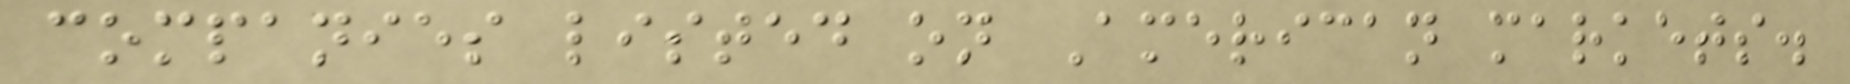companies listed on American markets.
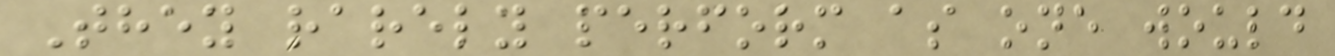They rarely perform as one would
